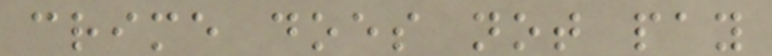crime does not pay
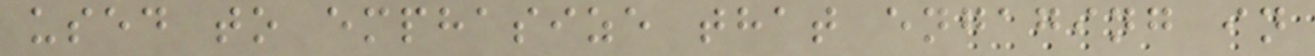used to emphasize that engaging in
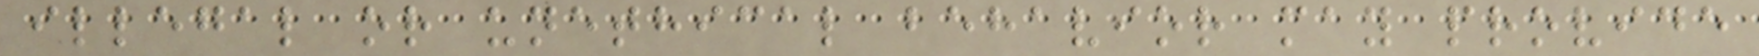illegal or unethical behavior may provide
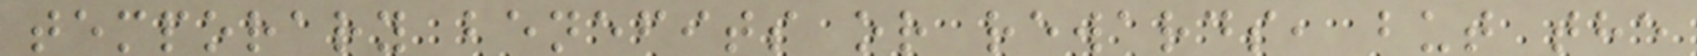temporary benefits or rewards, but the
